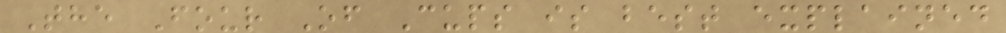The Four Of Cups is best explained
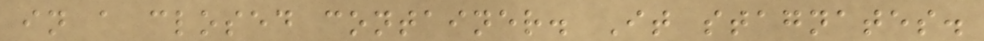in a closed container. It stagnates.
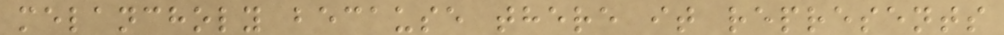melancholy because there it represents
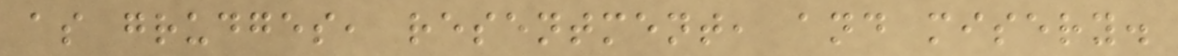as grudges, resentment, and misery.
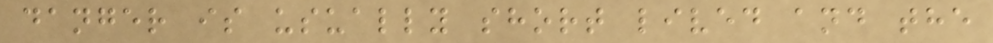danger is usually short lived and the
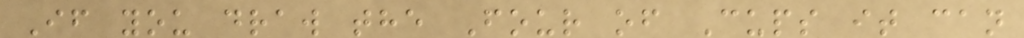If you draw the Four of Cups it can
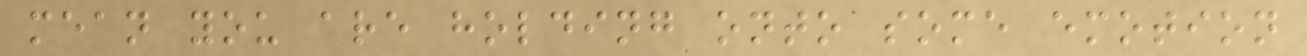mean you are holding onto some emotion
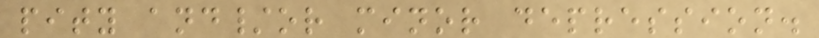pity and/or minor depression.
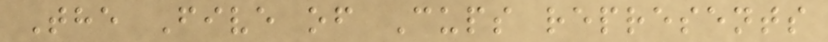The Five of Cups represents
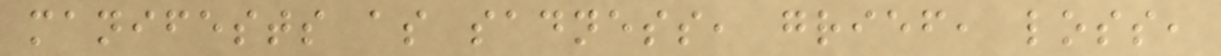manifests as sadness, grief, loss,
